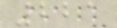221
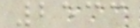2533
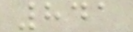841
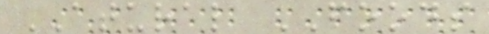ATURAL FOODS
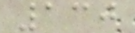130
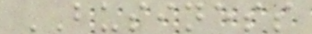BUSINESS
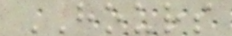HOURS
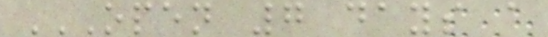OPEN 7 DAYS A
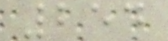254
